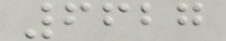6627
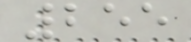255
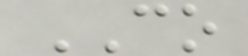CO
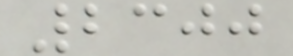2300
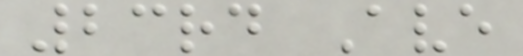23rd Ave
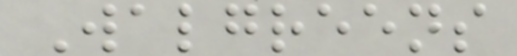Walgreens
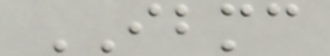IBMC
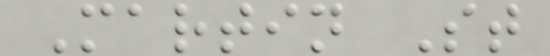Martin St
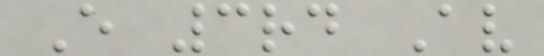E 3rd Av
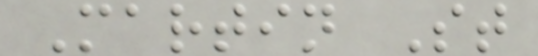Martin St
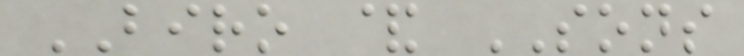BIRO & SONS
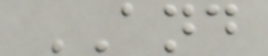AND
